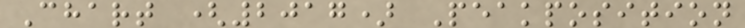Chart (2017) Peakposition
